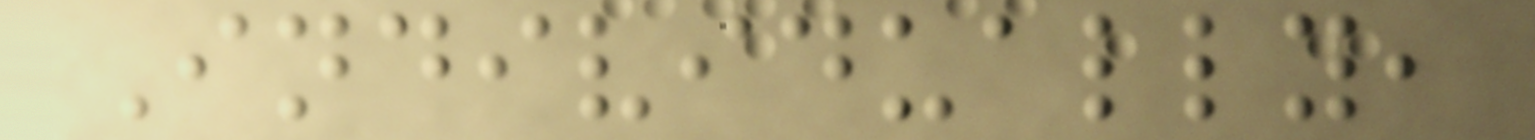Individually,
